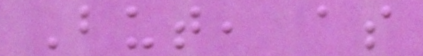But, as
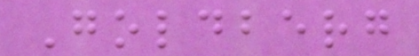Goldberg
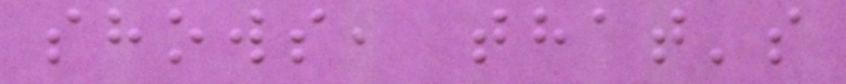shows, that's
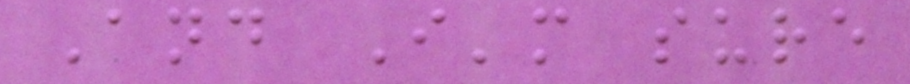And I'm sure
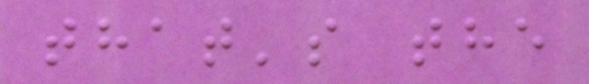that's the
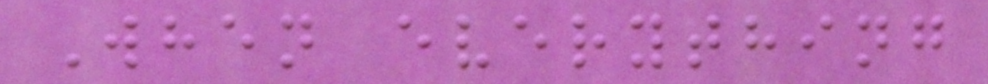When everything
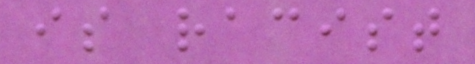is racist
